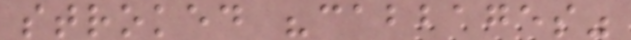stroked "cabbages"
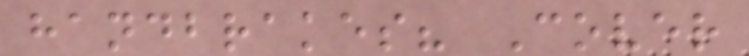handbrakes? Cover
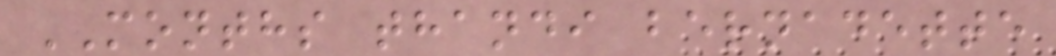MONTHS thandi bernadette
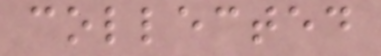collected
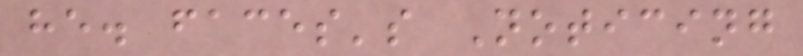he. faces's Noticing
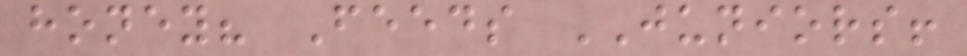honey? Feeds JUNIORS!
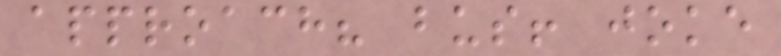approach? bus! joke
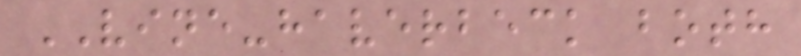VINE-haverbeck both
